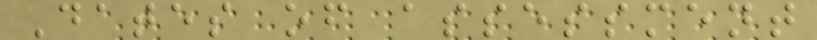Dates of assessment
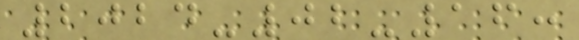2024-02-16:
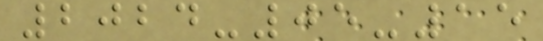2024-05-15
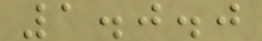1.0.0
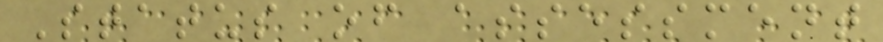Status of assessment
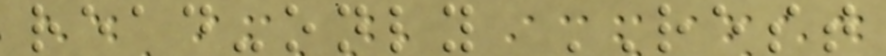read-only REST
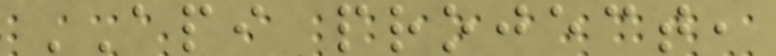API project,
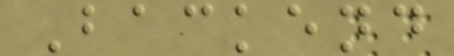Backend
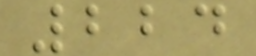224
